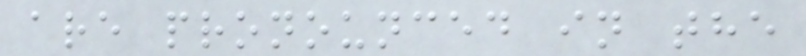are pronounced in the
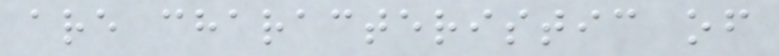are characteristic of
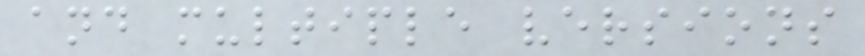and multiple versions
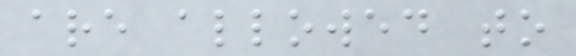are allowed to
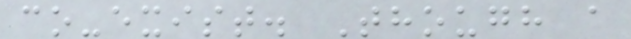co-exist. Though a
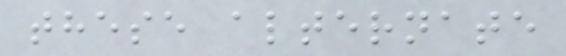these alternate
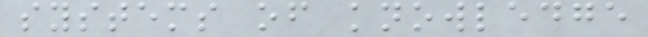systems of knowledge
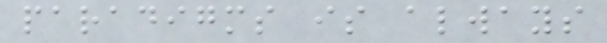paradigms is always
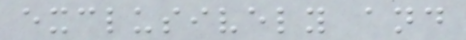exclusively and
